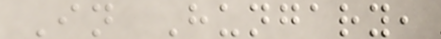In Hungary,
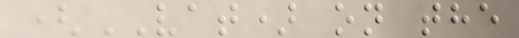(VAT) on the
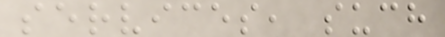services, such
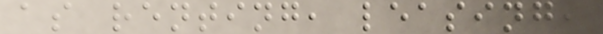as renting, leasing,
